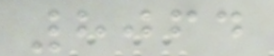8064
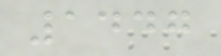1447
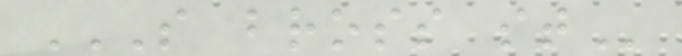S BROSS ST
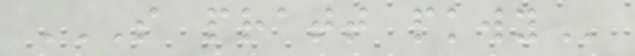S PRATT PKWY
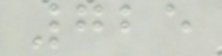725
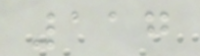117
